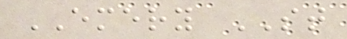EMERY ST
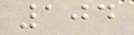104
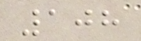108
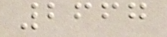2667
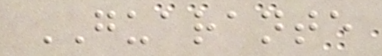GUARANTE
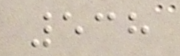538
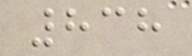838
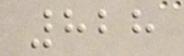828
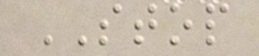STOP
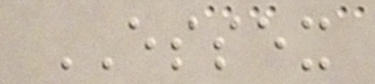ESSEX
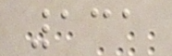131
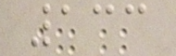133
